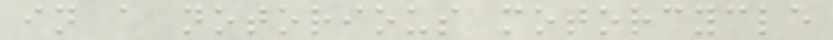in a notorious motorcycle
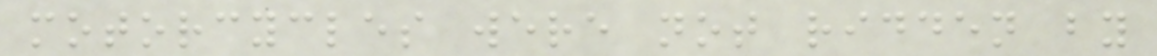motorcycles were not ridden by
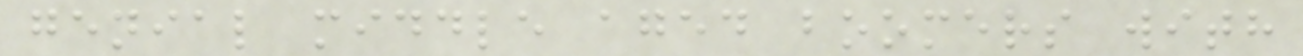genial middle aged boomers with
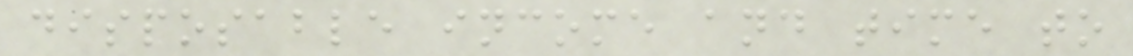disposable income and time to
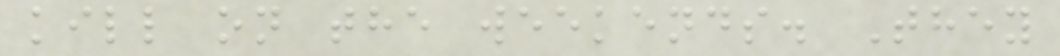kill on the weekends. They
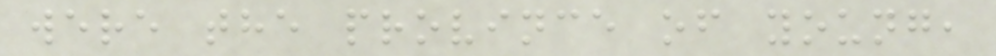were the province of young,
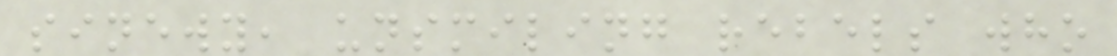sinewy, unsmiling rebels who
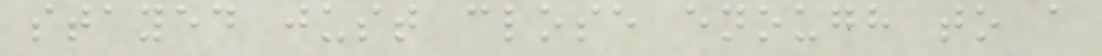stayed just close enough to a
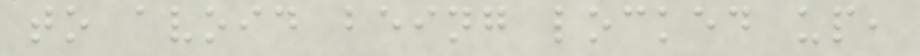to avoid being locked up,
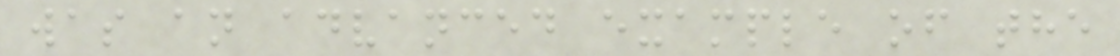was an advanced example of the
